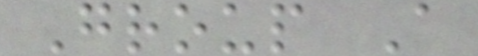Group A
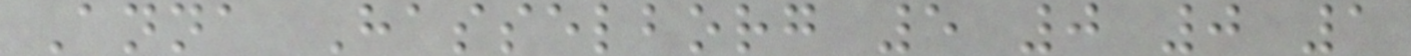Anna Hasselborg 5 0 0 1
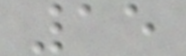15
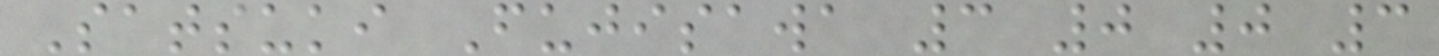Satsuki Fujisawa 3 0 0 3
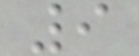9
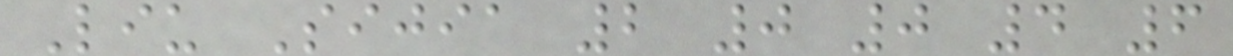Liu Sijia 2 0 0 4 6
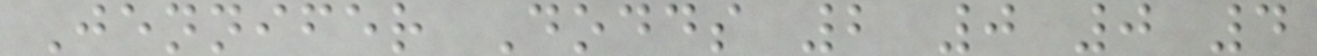Jennifer Dodds 2 0 0 4
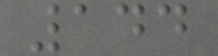144
